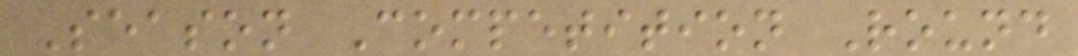Season Competition Round
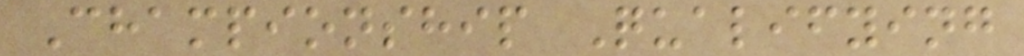Championship Qualifying
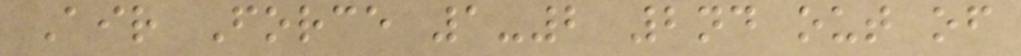Air Force 1-2 2nd out of
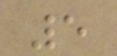5
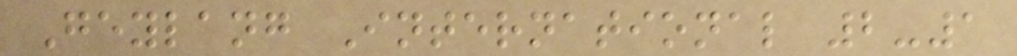Geylang International 2-1
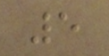5
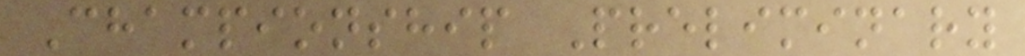Championship Preliminary
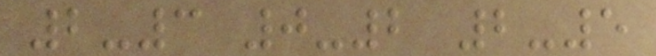2-3 0-2 2-5
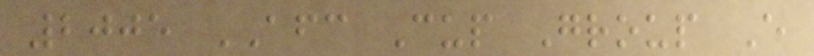2005 AFC Cup Group E
